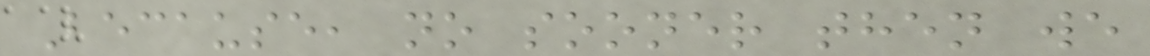Because, no sooner then we
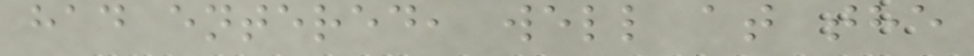had entered, well at the
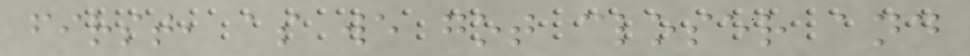first, as we got closer and
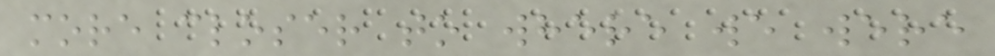more closer to where we were
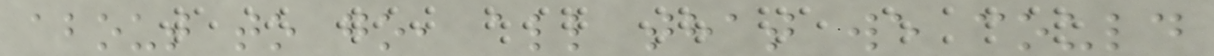about to go, all that we could
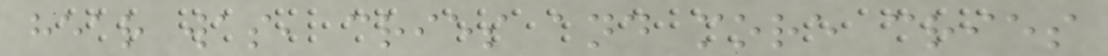hear was, cries and more cries
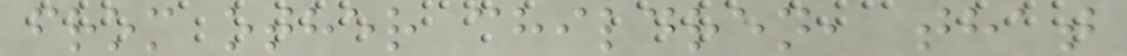from other children, that
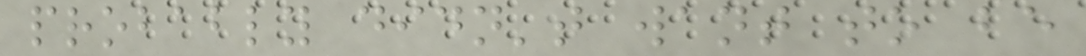probably didn't want to be
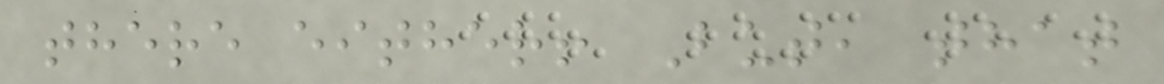there either! But, that
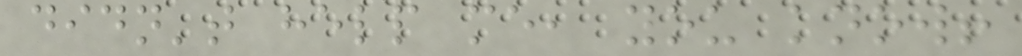didn't help me, you know!
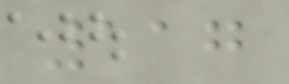117
